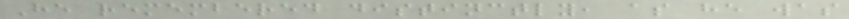He remembered distinctly, as he was
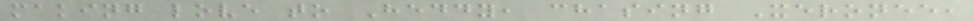making love to Heddy, chasing Xeronee,
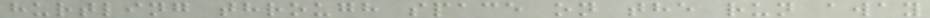hurtling through space on the run away
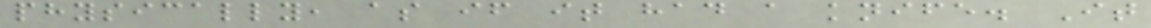physically, as if it had a knife. It
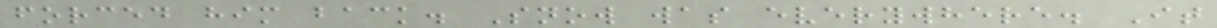forced him back. Snow was everywhere. It
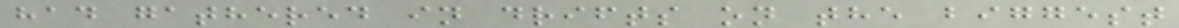had gathered in drifts on the biggest
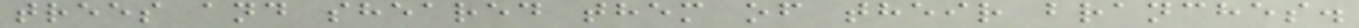trees and sheared them of their branches.
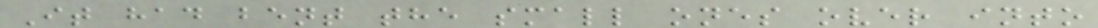It had bent the small ones over into
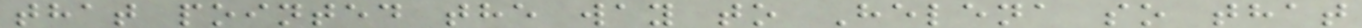that pointed the way to Helena so that
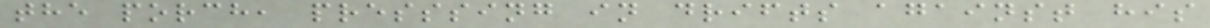the porch, presssing in drifts against his
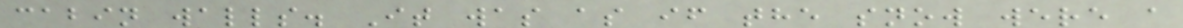cabin walls. It was as if the snow were a
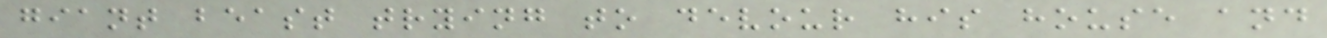giant beast trying to devour his house and
